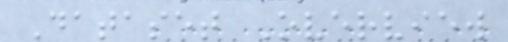Dataset Overview
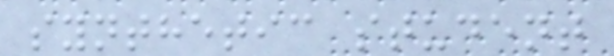synthetic student
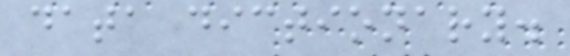data dictionary.
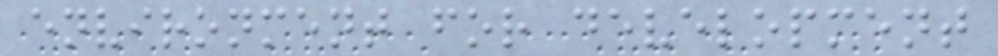environment for development
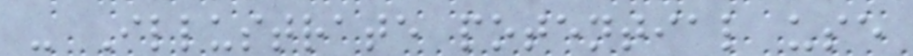- Illustrate potential use
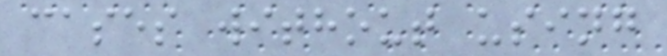cases without using
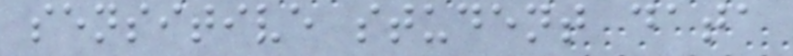sensitive student data
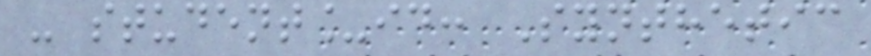- student_id: Synthetic
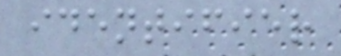identifier
